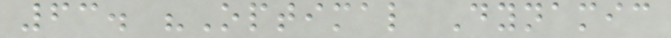63. "Optimal Dynamic
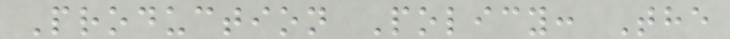Production Policy: The
